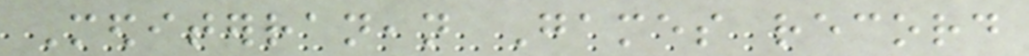Mediterranean Games record
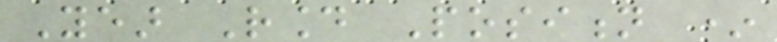Year Round Position *
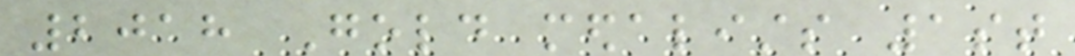2018 Gold medalists 1st
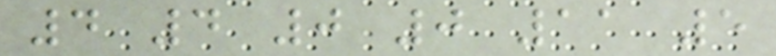4 4 0 0 11 5
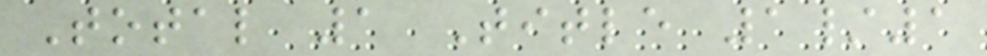Total 1 Title 1/1
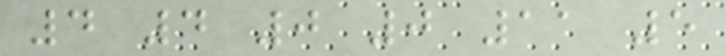4 4 0 0 11 5
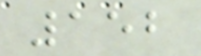152
